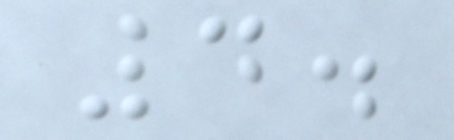4.
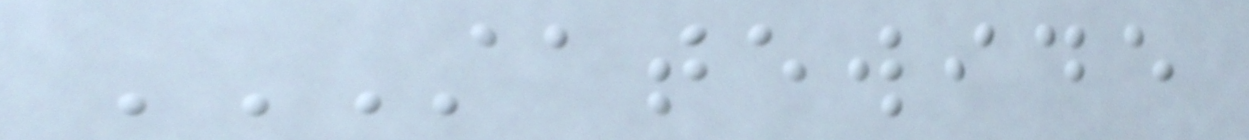STATEWIDE
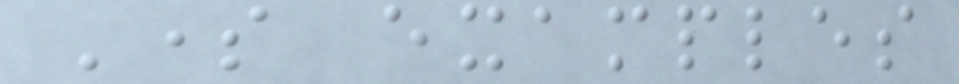Some examples
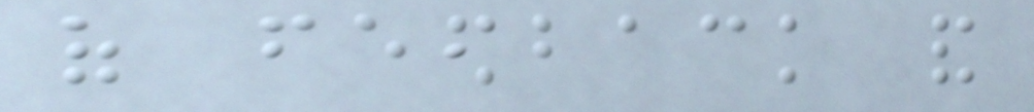of feedback and
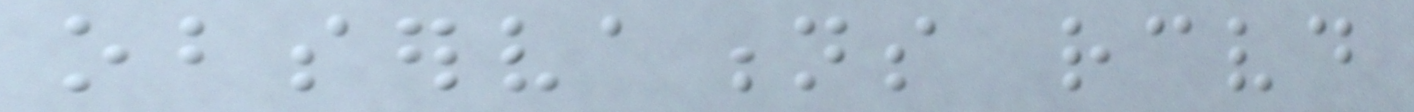observations received
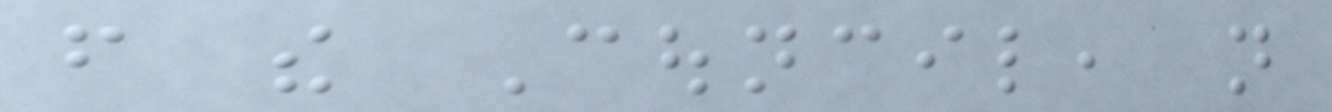from the Council, not
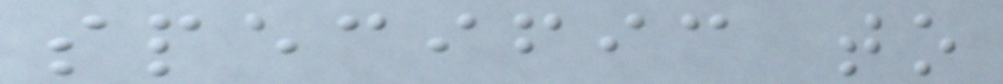specific to
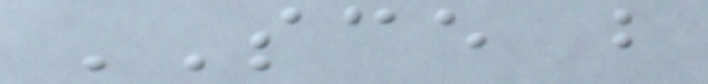SCE but
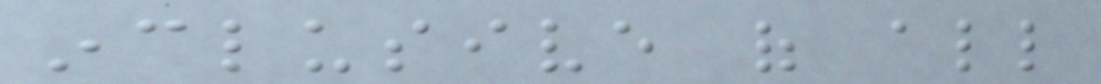inclusive of all
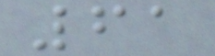61
